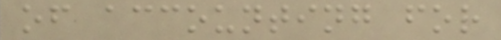of accounting for
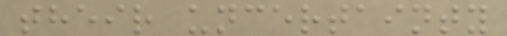their uncertainty
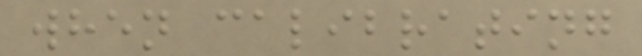when calibrating
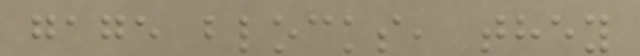gage blocks, they
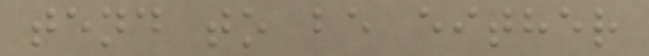tend to be either
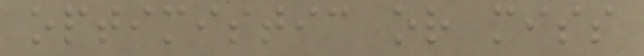optimistic or miss
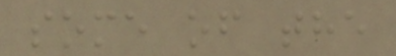some of the
